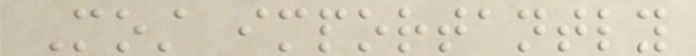Most importantly
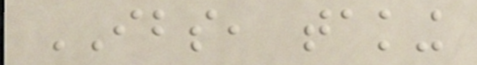IBS, taking
